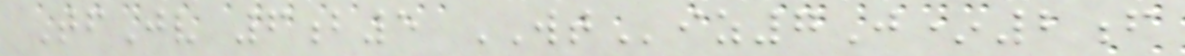TfJv 6b5 WTiz7J*2f
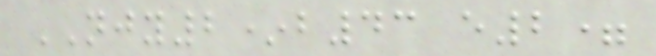NJY2*b43 e2=
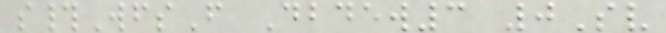s#WfsF Dbdew3 0Sv
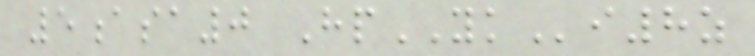5asa0 HpYKi8z
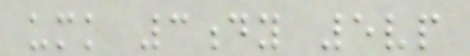umk 3dy 5vp
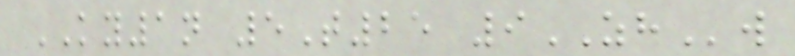KY1n 5T25 9ZHw
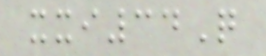xxi34Q
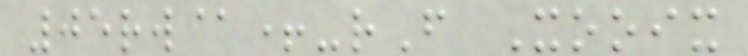05rw@+-rF Xooix
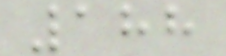188
